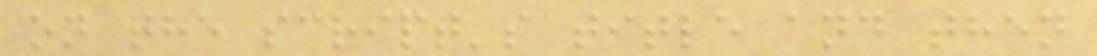on the script's title and then
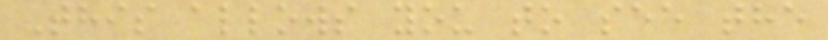This allows you to see the
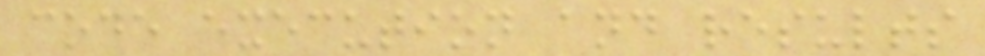code execution and results
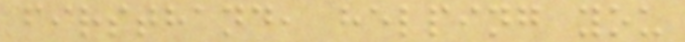firsthand, helping you
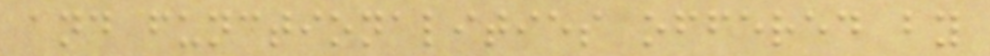and functionalities offered by
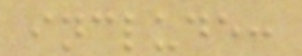include:
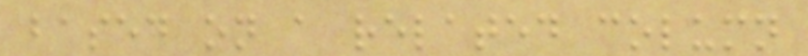based on a related column
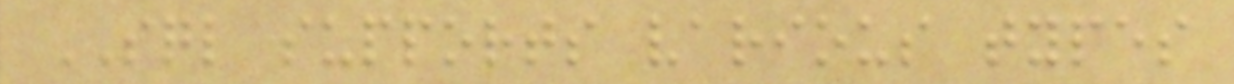SQL supports various types
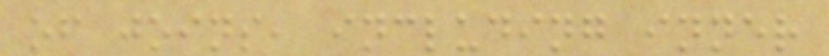of joins, including inner
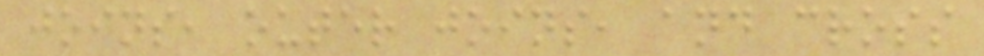joins, outer joins, and cross
